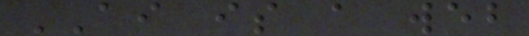AI is a web
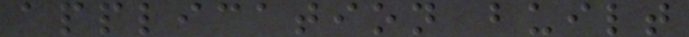application built
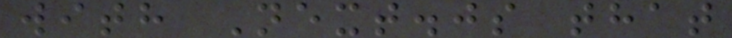with Next.js that
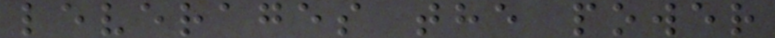leverages the power
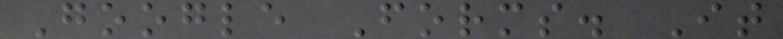Google Forms. It
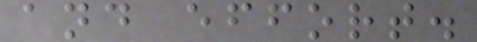and effort.
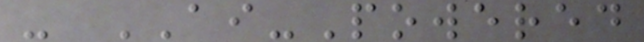- AI-Powered
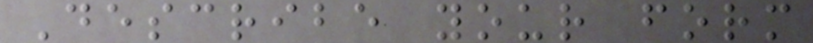Describe your form
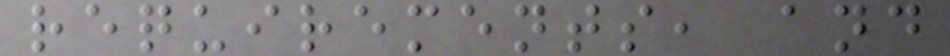requirements, and
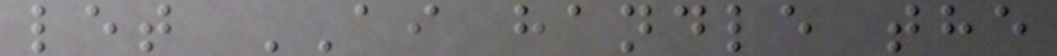let AI handle the
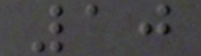10
